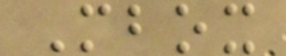Mbox
